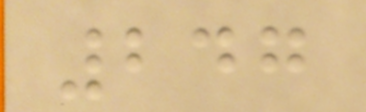247
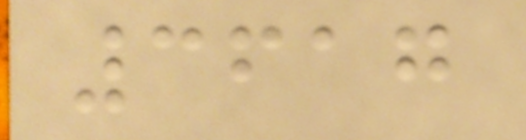3617
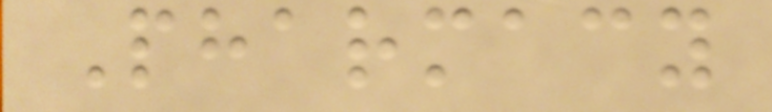Pharmacy
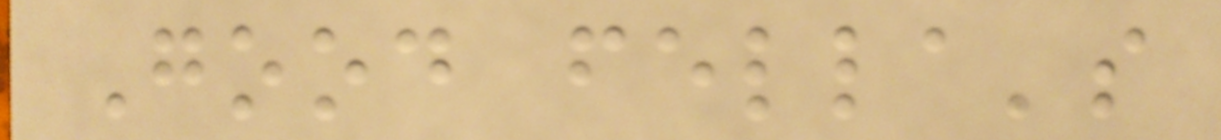Good fella's
